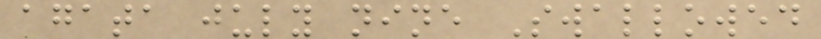agata july nine Swallowed
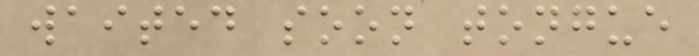waited soon tongue
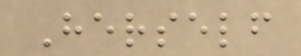Herself
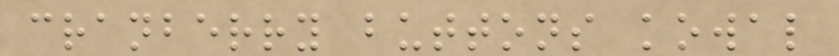cranberry buttons kowal
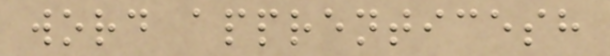word apprenticesh
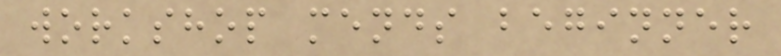workshop mends beginner
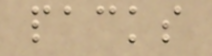packs
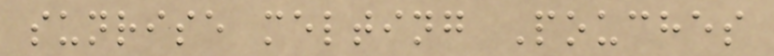sunrise melting Pouches
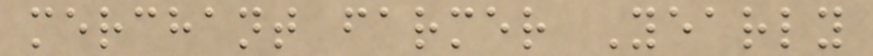merchant farmer Yearly
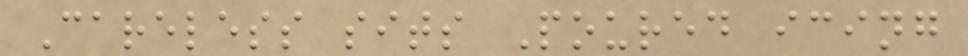Careless sits Poured icing
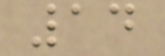14
